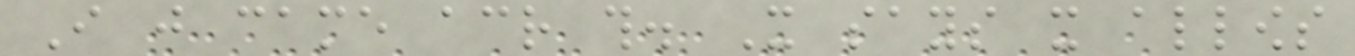I just came across this. It says it allows
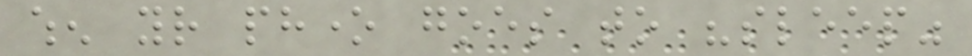when your phone goes to "sleep"
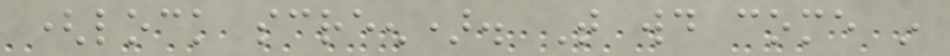(lock screen). That would come in
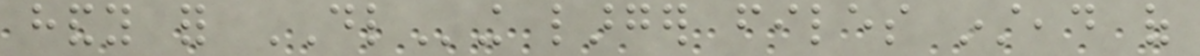handy for DLing larger files instead of
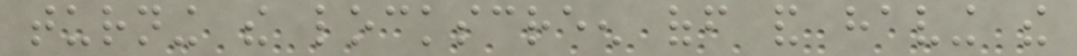turning the lockscreen off and having the
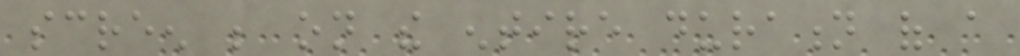screen be on the entire duration of a
